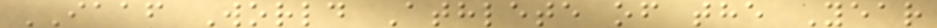IAAF World Athlete of the Year
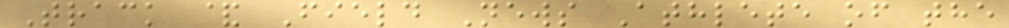Track & Field News Athlete of the
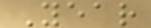Year
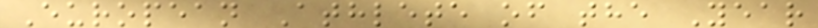European Athlete of the Year
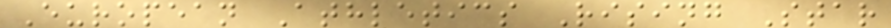European Athletics Rising Star
